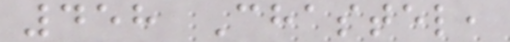458 Chastel,
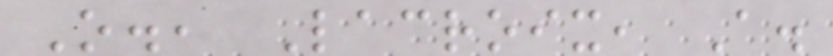O., Lacroix, A.
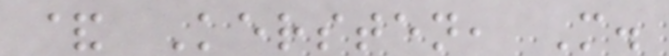& Kersten, M.
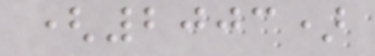(2003)
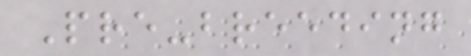Pre-breeding
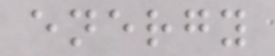energy
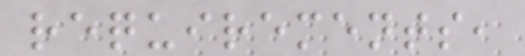requirements,
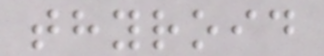thyroid
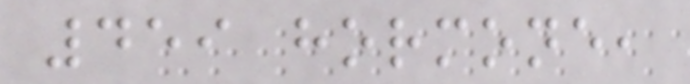459 hormone,
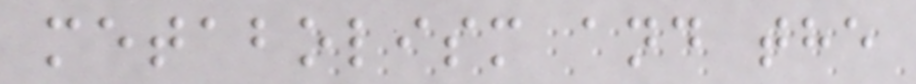metabolism and the
